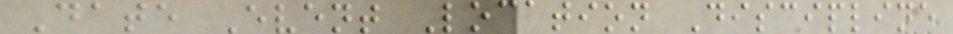Date Event Location Discipline
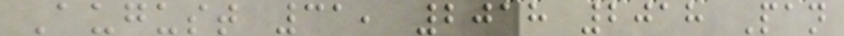August 31, 2018 2018 Pan
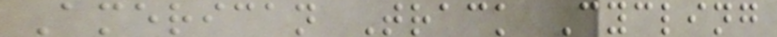American Track Cycling
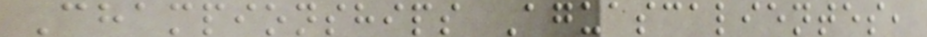Championships Aguascalientes,
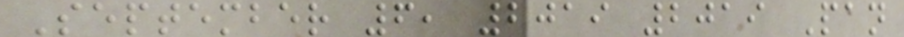September 6, 2019 2019 Pan
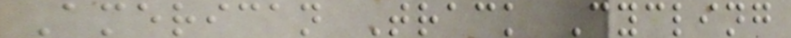American Track Cycling
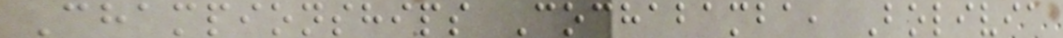Championships Cochabamba, Bolivia
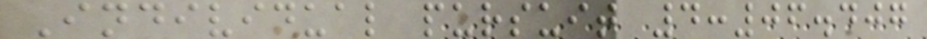Individual pursuit 4:06.407
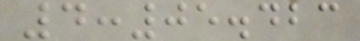4:05.423
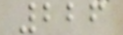226
